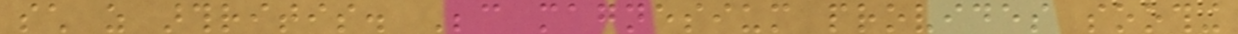such as arthritis. Because magnesium provides soothing
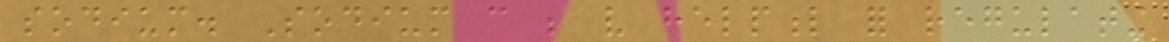sodium. Sodium can be very helpful for regulating
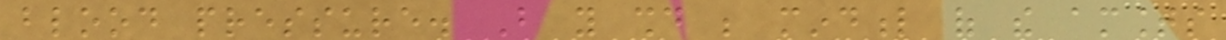blood pressure. But you should be mindful of the amounts
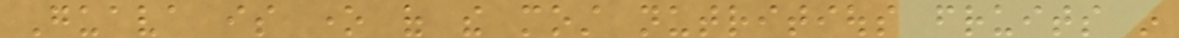Guava is one of the most nutritious fruits in
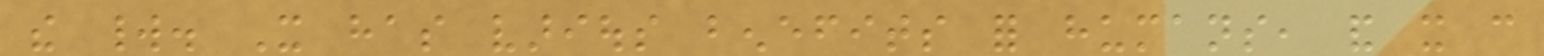the world. It has various benefits for humans, and it can
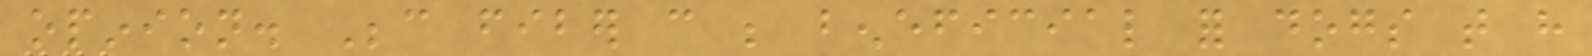opinion. Because fiber can be beneficial for dogs that have
